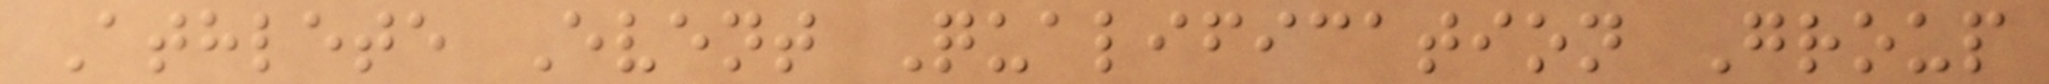Athlete Event Qualification Group
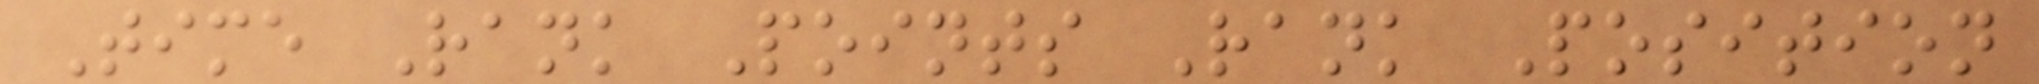Time Rank Points Rank Position
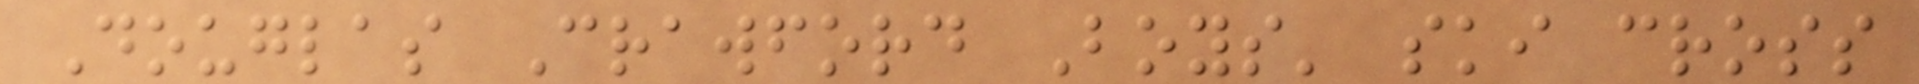Douglas Crawford Boys' ski cross
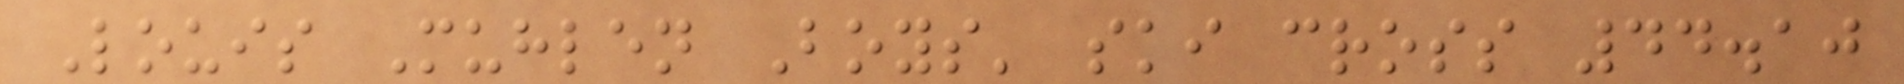Louis Muhlen Boys' ski cross 44.10
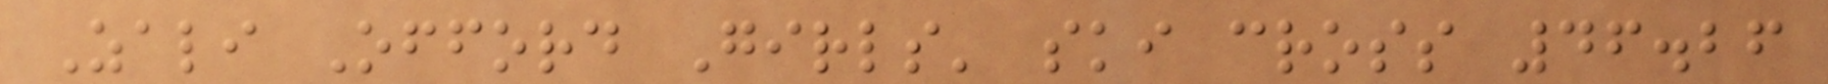Zali Offord Girls' ski cross 46.26
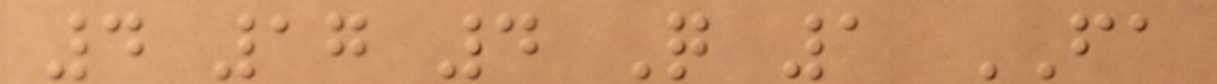4 17 4 Q 1 FA
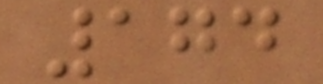174
